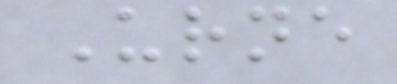Urne
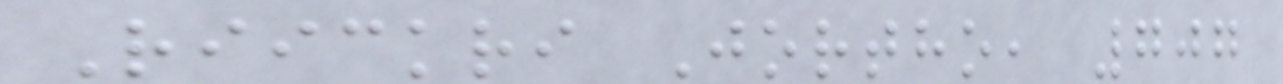Riickri Jortho, 707
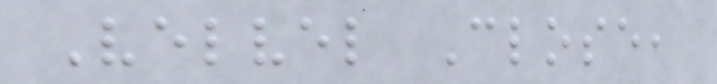Velvel Close,
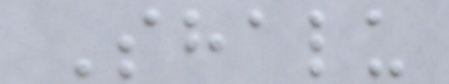Shalu
